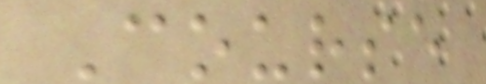Course
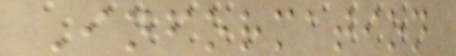Information
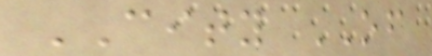CITY OF
